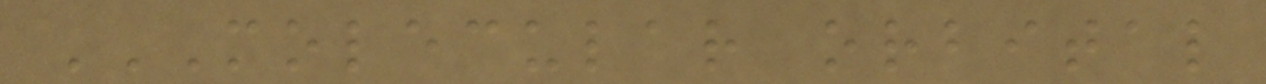MOLECULAR ORBITAL
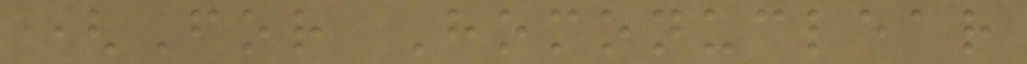(For Homonuclear
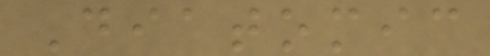Diatomic
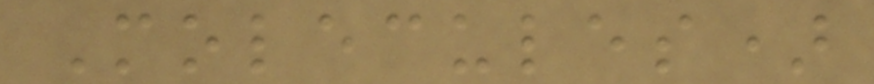Molecules)
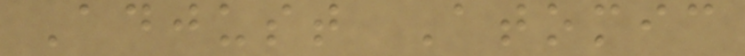Adjust Atomic
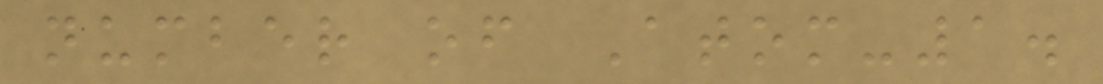number of Atom-1.
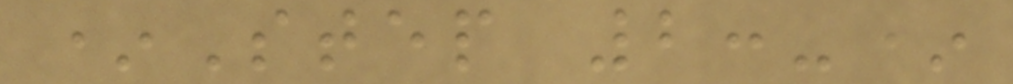*Step 2:-*
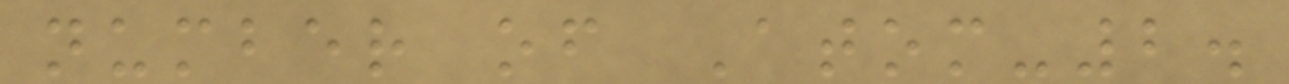number of Atom-2.
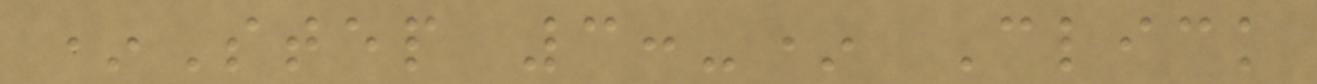*Step 3:-* Click
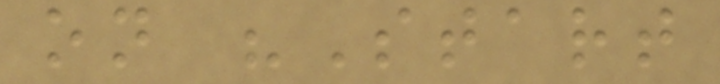on "Start
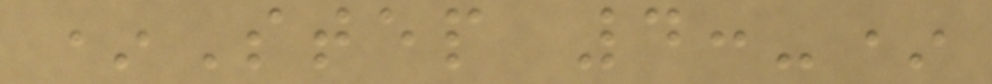*Step 4:-*
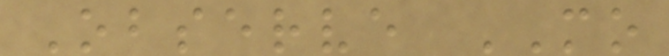Observe MO
